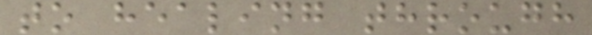to healing through
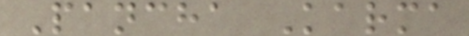Pancha Karma
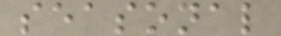seasonal
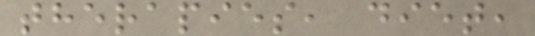therapies, diet,
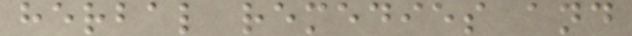herbal remedies and
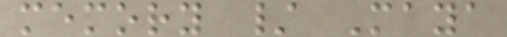memory / Maya
